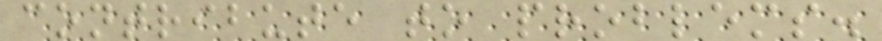contribute to problems.
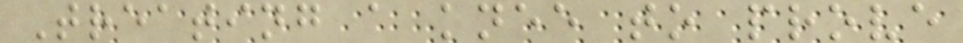Treating a knee to prove
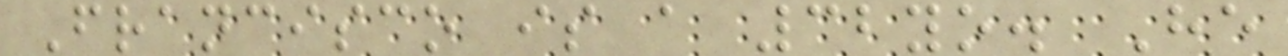Francisco is a 32yo. He
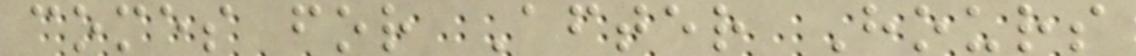comes for After Hours
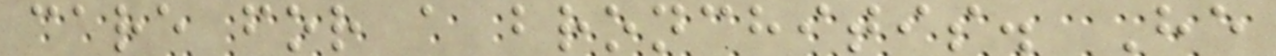care for a bronchitis. He
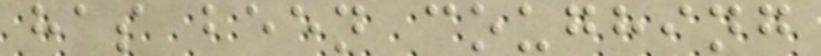has been coughing
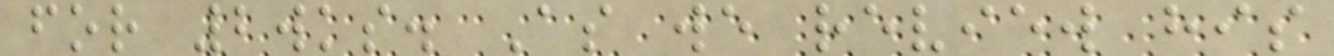for 2wks. As we review his
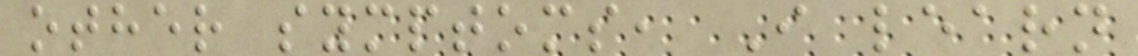other symptoms, I learn
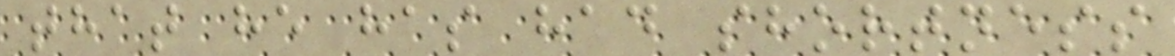that he has had shortness
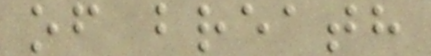of breath
